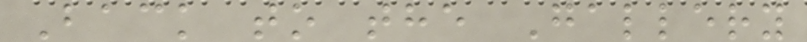Back to the Gallery
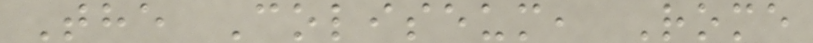The Coliseum, Rome
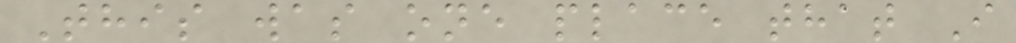This was one place that I
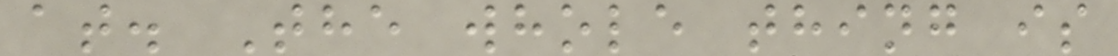at. The whole thing is
